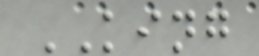KING
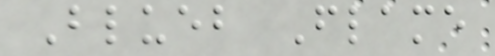Blueb Flame
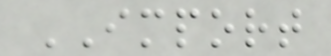IMPORT
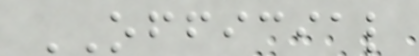OFFICIAL
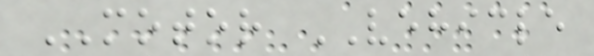MOTOR VEHICLE
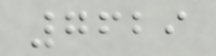7629
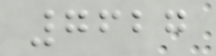7627
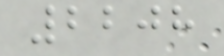2208
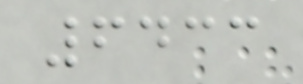6433
